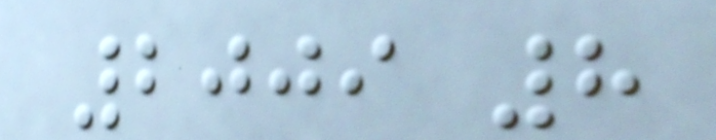2009 8
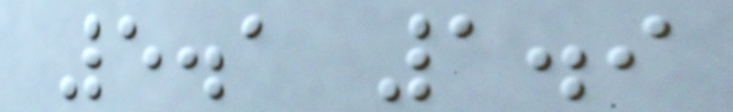5.1 1.9
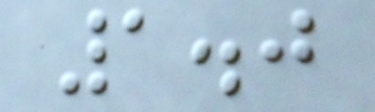1.0
